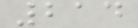214
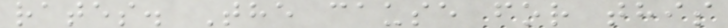rates. The cause for this
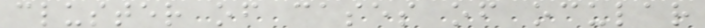cluster of cases of ocular
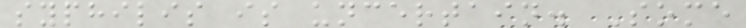syphilis is uncertain. Some
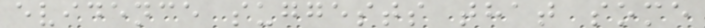evidence suggests that some
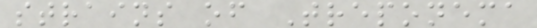strains of Treponema
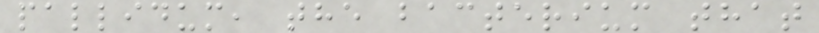pallidum, the bacterium that
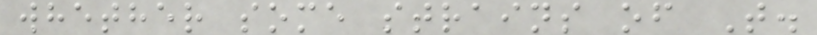whether some strains of T.
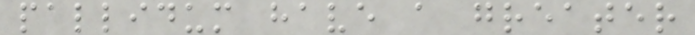pallidum have a greater
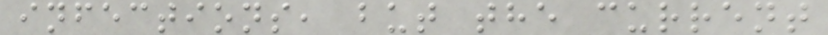infections, but the current
